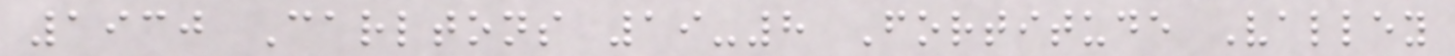1930 Carltons 19-8 Fortitude Valley
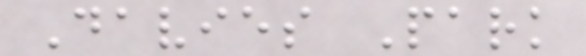Davies Park
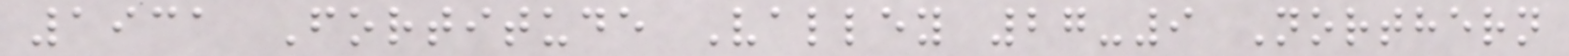1931 Fortitude Valley 27-9 Northern
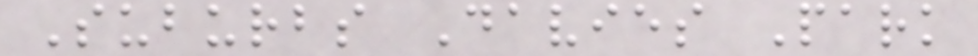Suburbs Davies Park
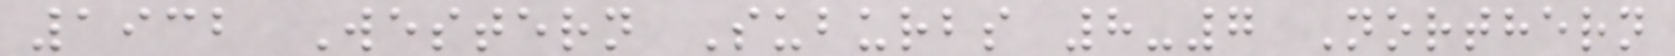1932 Western Suburbs 8-7 Northern
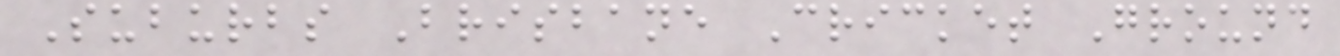Suburbs Brisbane Cricket Ground
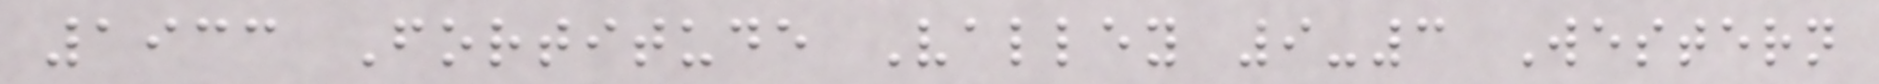1933 Fortitude Valley 9-3 Western
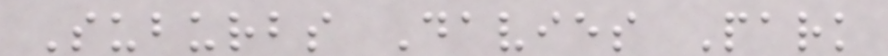Suburbs Davies Park
